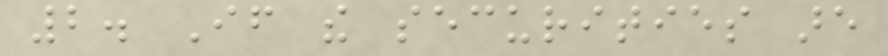2. If the securities are
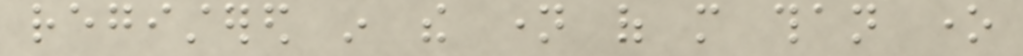registered in the name of more than one
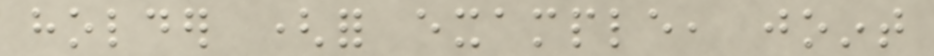holder (for example, joint
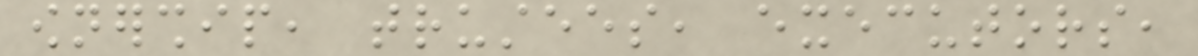ownership, trustees, executors,
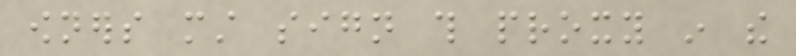owners must sign this proxy in the
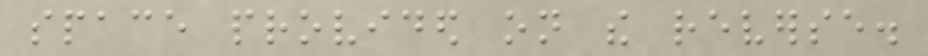space provided on the reverse.
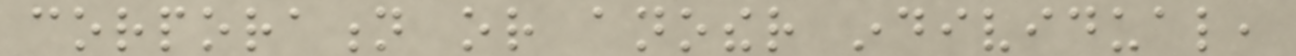corporation or another individual,
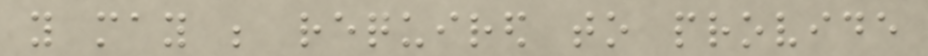you may be required to provide
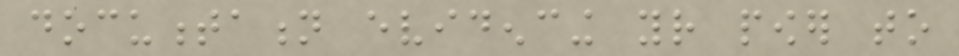documentation evidencing your power to
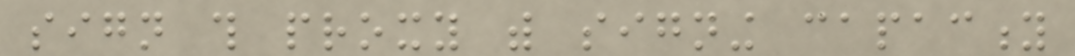sign this proxy with signing capacity
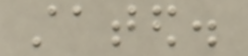stated.
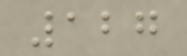127
